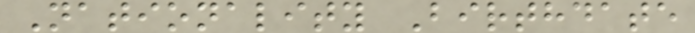Nationality Birthdate
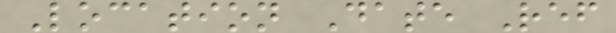Location Date Ref
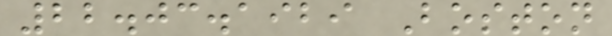22.03.1929 Boston
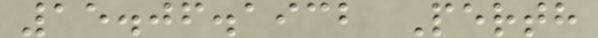15.06.1932 Perth
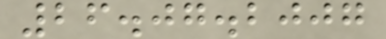26.07.2007
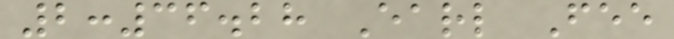2:36.28 Earl Fee
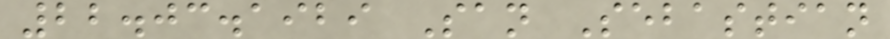22.03.1929 San Sebastian
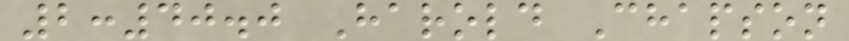2:40.0 Harold Chapson
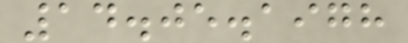14.05.1978
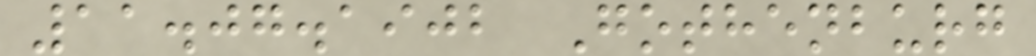11.07.1902 Gothenburg
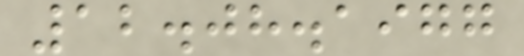12.08.1977
